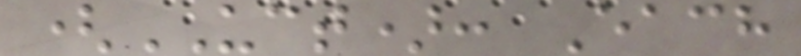(UCT): Each
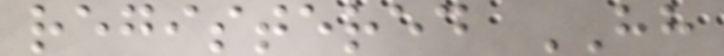registered HH
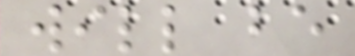will be
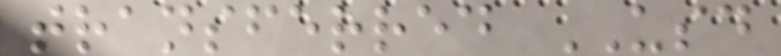transferred USD
